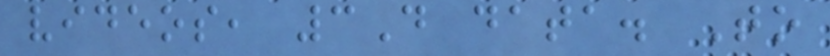videos, 3D data. To
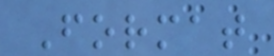Format
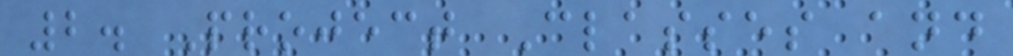2. Project Classes and
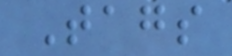Tags
